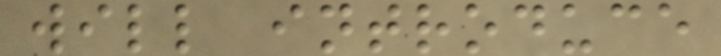will introduce
